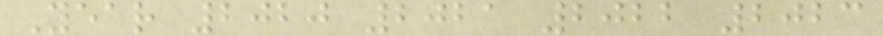Year 2020 2021 2022 2023
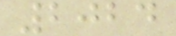2024
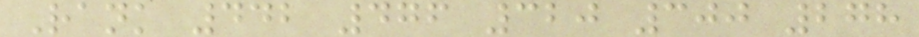Rank 442 476 320 300 278
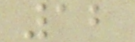12
